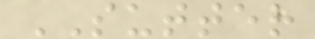SUTTER
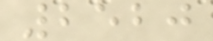2520
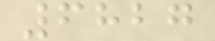6827
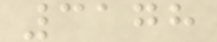3178
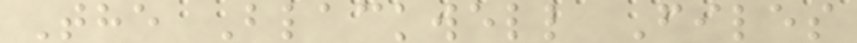The Blackwell Files
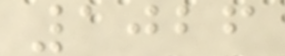1026
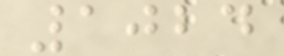1024
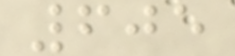605
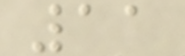11
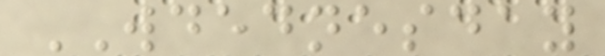WDEDNESDAY
